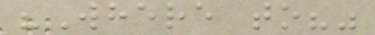"Where to?"
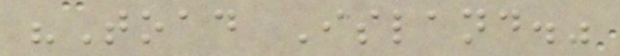"Toad Island."
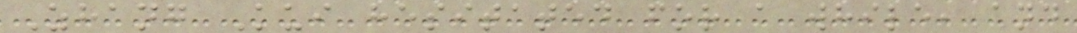Zhang Kui hesitated for a while, and
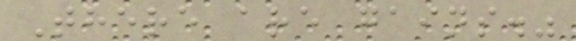There are gains."
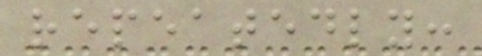repeatedly:
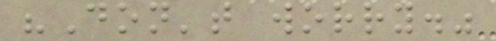"Don't worry."
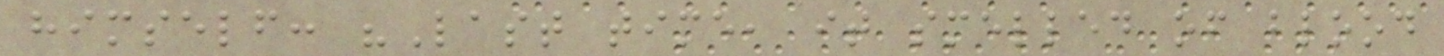himself: "Last time, it smelled of blood
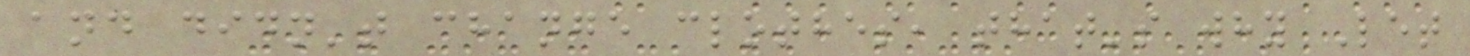and didn't change clothes, that's why Let
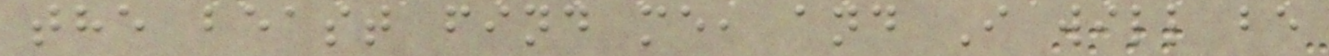the beast find me, and I will be
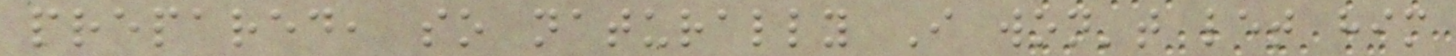prepared, so naturally I won't let him
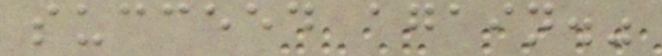succeed again."
